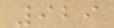929
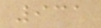931
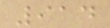914
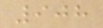908
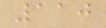110
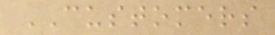CUSTOMERS
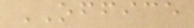OFFICE
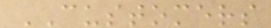CUSTOMERS
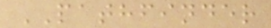PATHFINDER
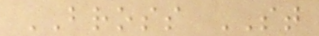BROSS ST
